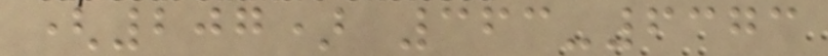(207) 363-6373
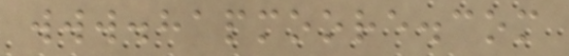www.hapmoore.com
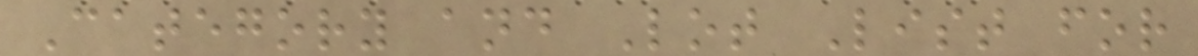Category and Lot List for
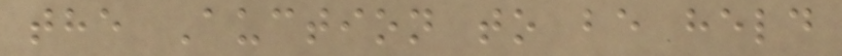the Auction to be held
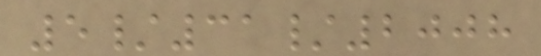5/31/2008
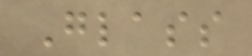Glass
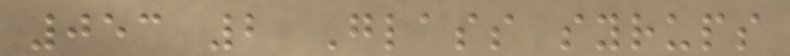053 2 Glass syrups
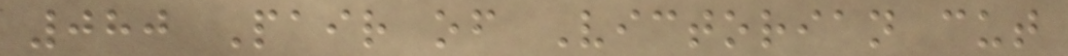080 Pair of Victorian cut
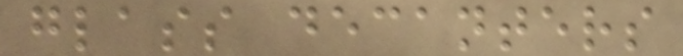glass decanters
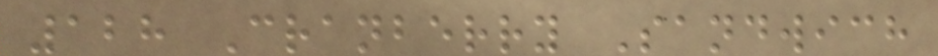128 Cranberry Sandwich
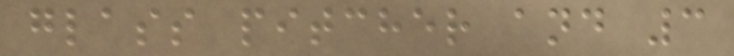glass pitcher and 3
